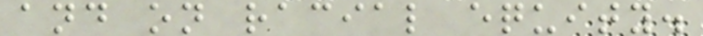and on racial equity.
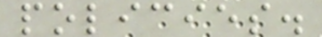policies.
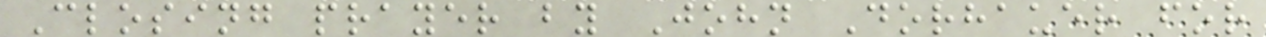Closing prayer by John Dorhauer for
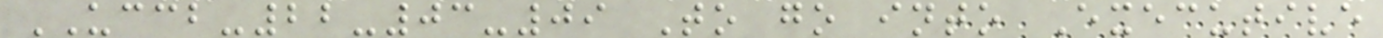UCCB-22-03-09 To go into Executive
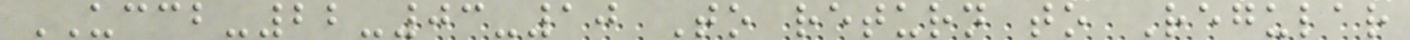UCCB-22-03-10 To return to Regular
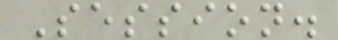Session.
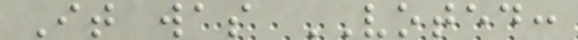It was VOTED:
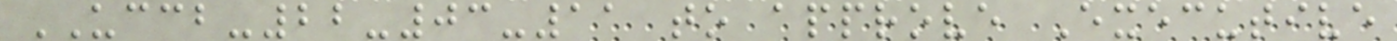UCCB-22-03-11 to approve Executive
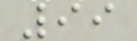99
